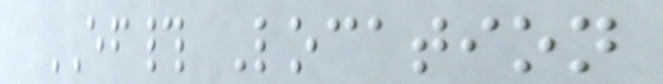EF# Location
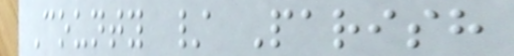County / Parish
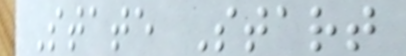State Start
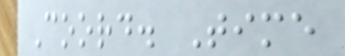Coord. Time
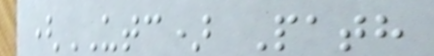(UTC) Path
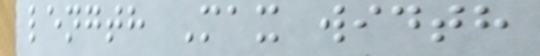length Max width
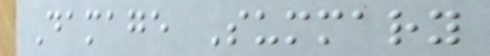Damage Summary
